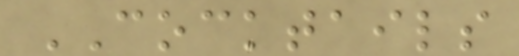COCKTAILS
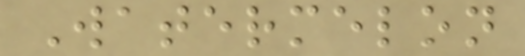Watermelon
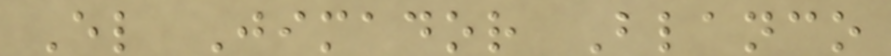El Jimador Blanco
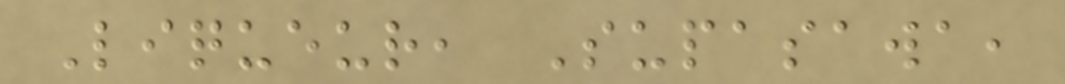Liqueur, Supasawa,
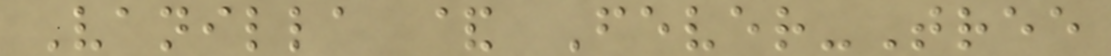Vanilla & Fever-Tree
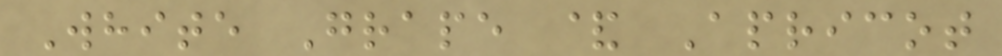White Grape & Apricot
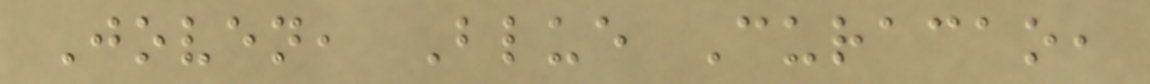Joven, Blue Curacao,
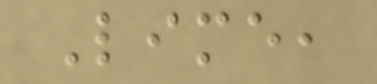Lime,
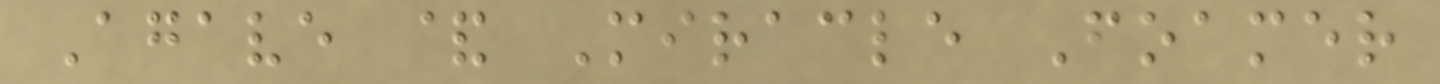Agave & Miracle Foamer
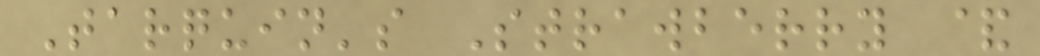Tarquin's Strawberry &
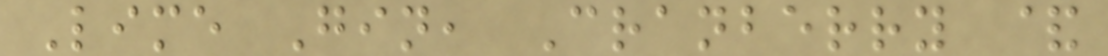Lime Gin, Cranberry &
